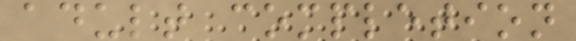adult completion
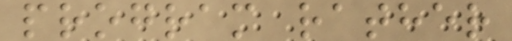program rather
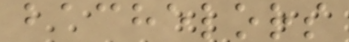bachelors
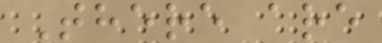There are
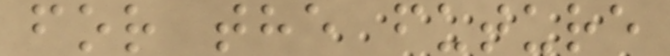for the future
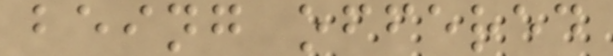being offered
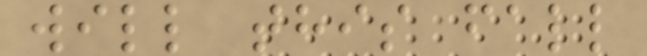will this fall
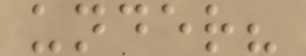under?
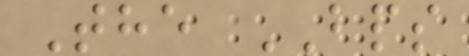The BPS
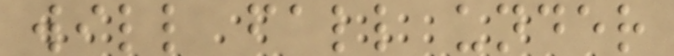will fall under
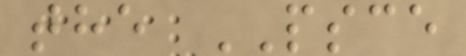the PSCE
